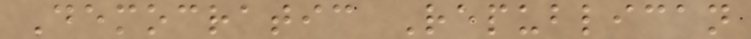Democratic Republican
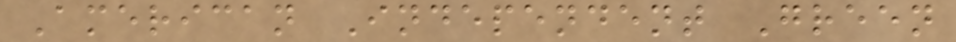American Independent Green
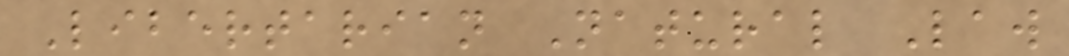Libertarian Natural Law
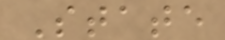State
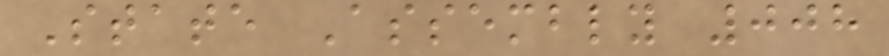State Assembly 008
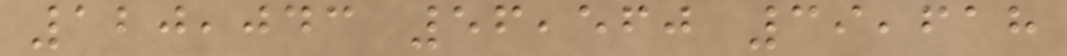120,043 56,560 39,618
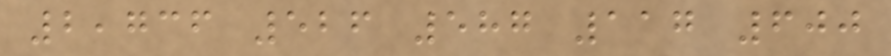2,736 526 587 117 600
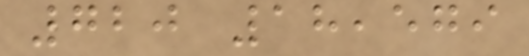720 18,579
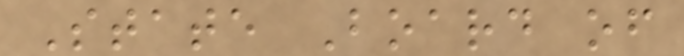State Board of
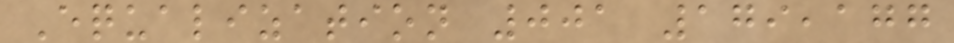Equalization 001 179,177
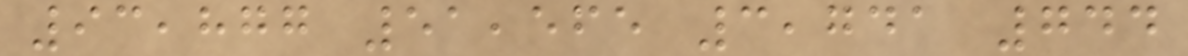93,877 51,565 3,741 744
